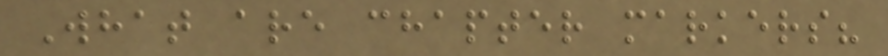What are chapter markers?
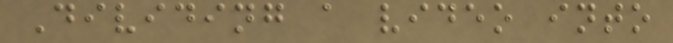Dividing a video into
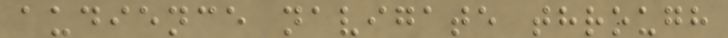audience navigate through
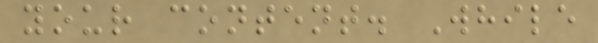your content. While
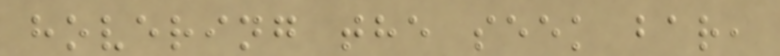hovering the seek bar,
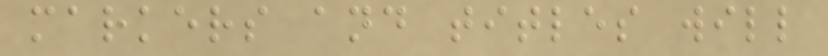markers and titles will
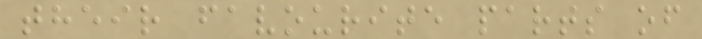their favourite parts of
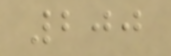200
